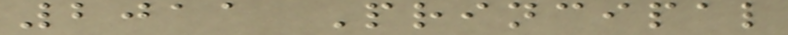2011 Principal
